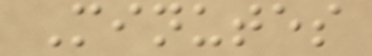Minutes
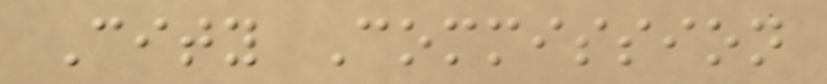City Commission
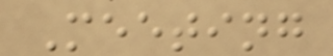Meeting
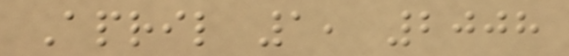April 1, 2008
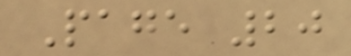Page 20
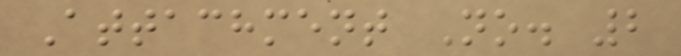Attachment No. 2
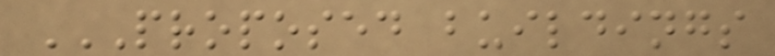PROPOSED BUILDINGS
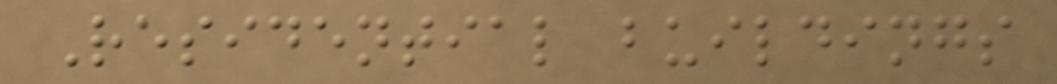Residential buildings
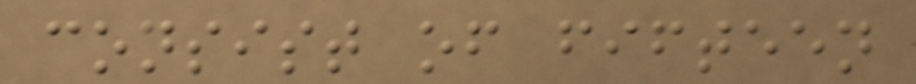consist of fifteen
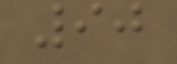90
